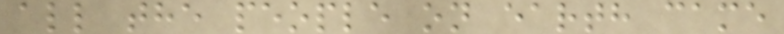all the people on earth came
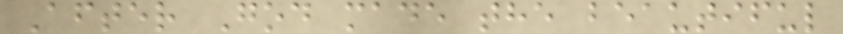After God made the beautiful
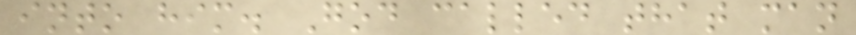into him. God called that man
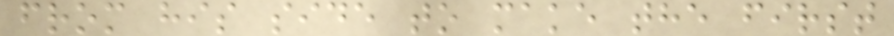from his side to make the first
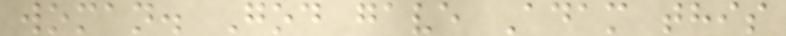woman. God gave Adam this
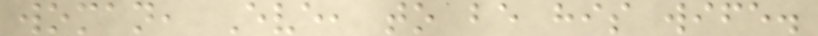woman, Eve, to be his wife.
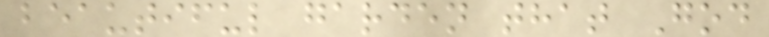beautiful garden that God
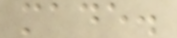made.
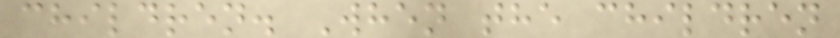children. When the children
